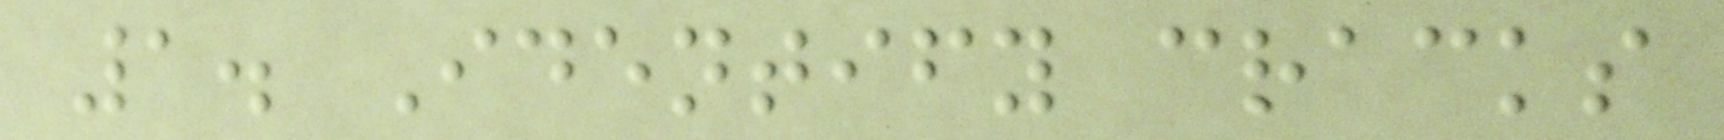1. Identify cracks
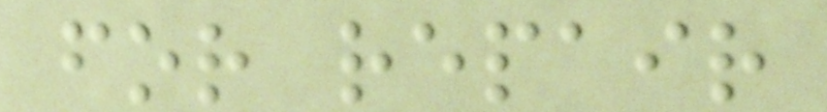for repair
